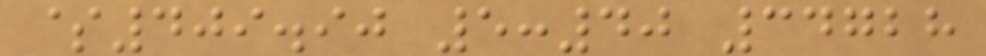$409.90 5:40 34728
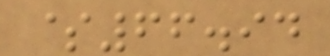$66.94
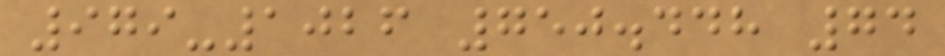979-1026 750.448 74
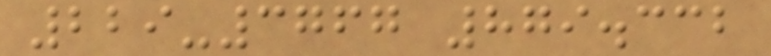229-3767 879.332
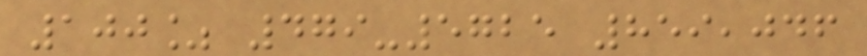100% 479-5725 859,046
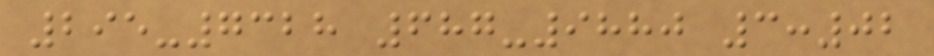295-7328 687-9880 3:02
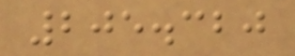205.320
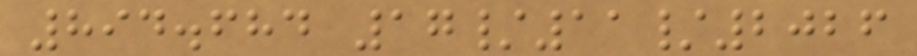894.684 17/11/2026
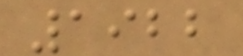1922
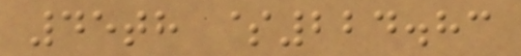45th $224.83
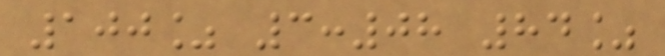100% 3:08 84%
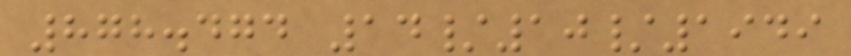878.474 14/10/1949
